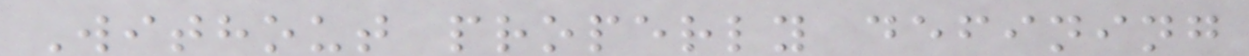Without properly defining
